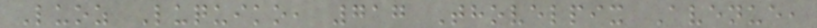Luoz Luquiko, 717 Thovelpix Avenue,
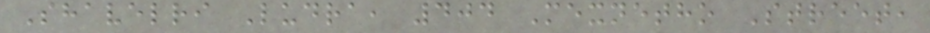Shavelri Ludra, 404 Mexnetho Street,
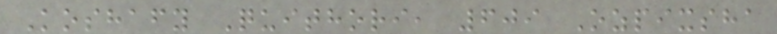Koshafy Quithori, 609 Ozpixsha
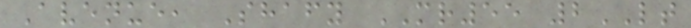Avenue, Shafy MR55 2LT
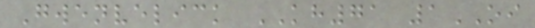Gwenvelick KH71 1OI
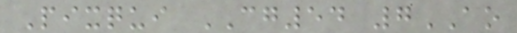Pixqui CG54 7AO
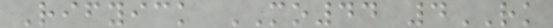Rifyick MO44 4RK
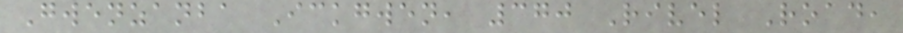Gwenzanba Ickgwen, 370 Rivel Road,
